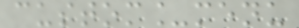custom_menu
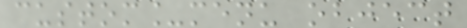custom_menu object
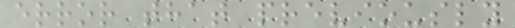error that previously
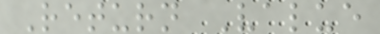Return Value
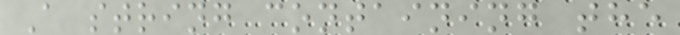A string containing the
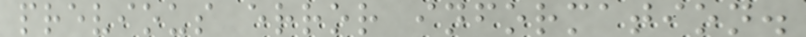previous error information.
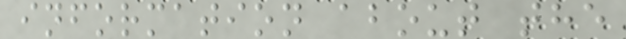information about the
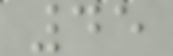45
